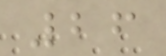26
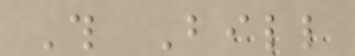This Bill
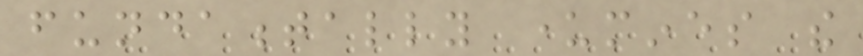fundamentally undermines the
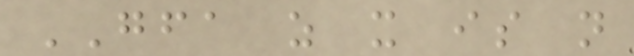GFA as it is not
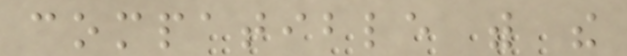compatible with the
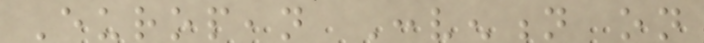European Convention on
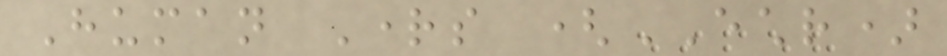Human Rights (ECHR)
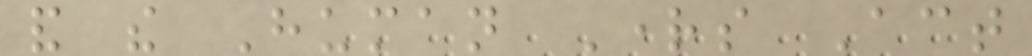and the Human Rights Act
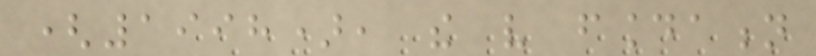(1998), the very foundation
